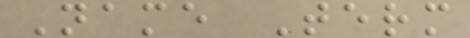Name Term
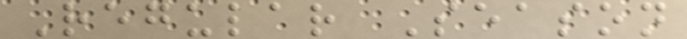Regular Season
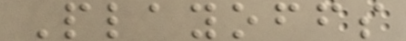Playoffs
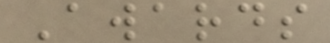Awards
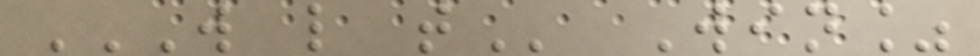W L T Win%
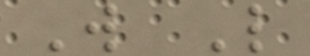W L
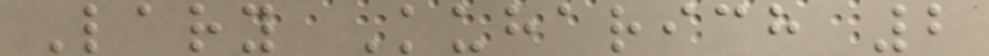Lary Kuharich 2
